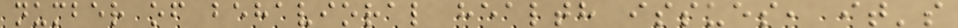number of behavioral health issues, it's
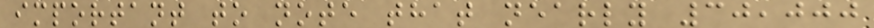important to note that nearly 30,000
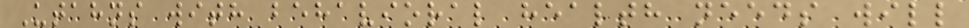Utahns with behavioral health needs will
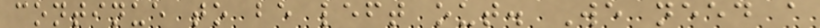continue to be left out. We need a
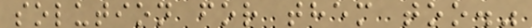solution for them too."
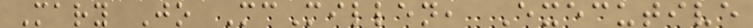Mary Jo McMillen, Executive
